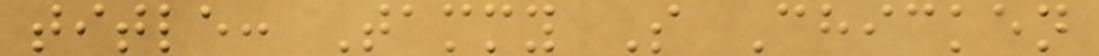title: Tammy S Chicken
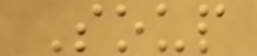Soup
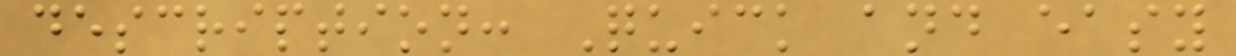description: Quick and easy
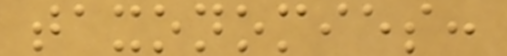taxonomies:
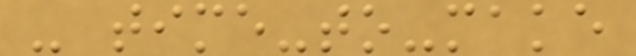- time-to-make
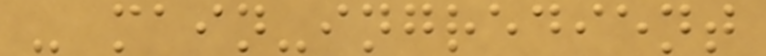- main-ingredient
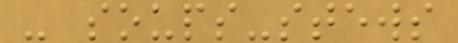- soups-stews
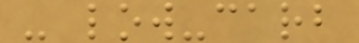- low-carb
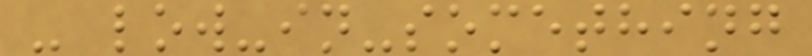- low-in-something
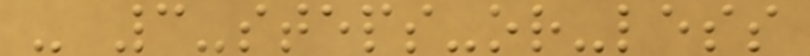- 3-steps-or-less
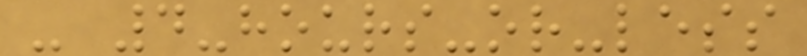- 4-hours-or-less
